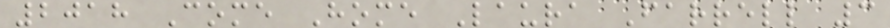2018 Come Home Laura Farrell 3
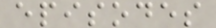episodes
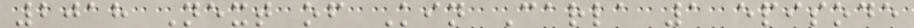2018 Next of Kin Carla 1 episode
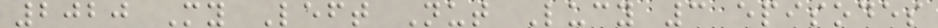2020 My Left Nut Lucy 3 episodes
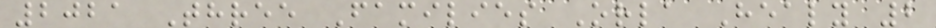2021 Three Families Orla Healy 2
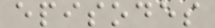episodes
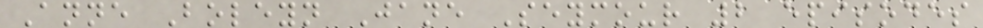Anne Boleyn Jane Seymour 2 episodes
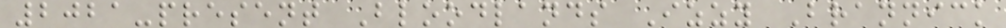2021-present Bloodlands Izzy Brannick
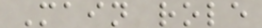Main role
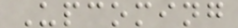Upcoming
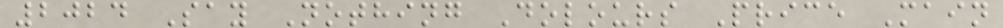2024 Say Nothing Dolours Price Main
